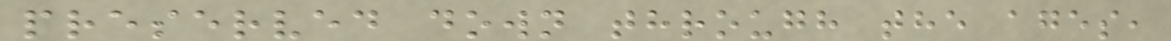preserved down through the ages,
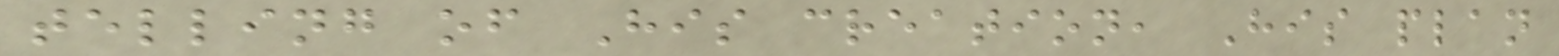telling of His creation, His plan
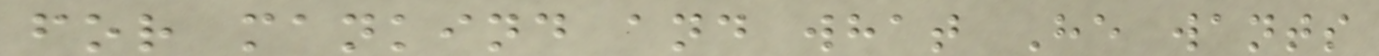for mankind and what He wants
